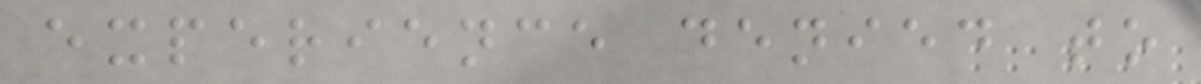experience denied to
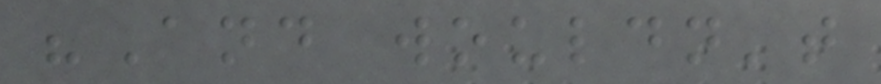"And wouldn't
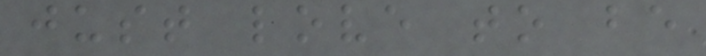just love to be
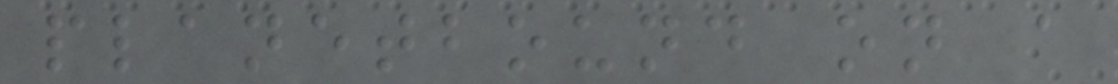planetbound on a
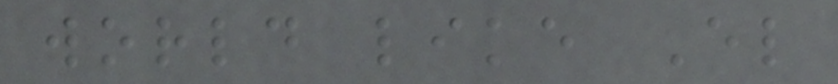world like El
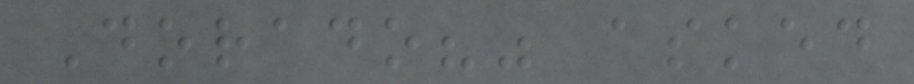Dorado?" asked
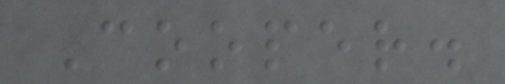Cooper.
